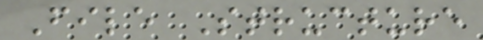File Structure
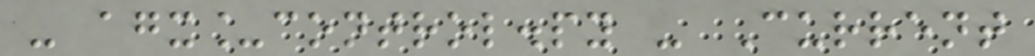- agx_control.py - Current
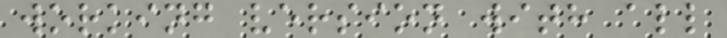working version with all
